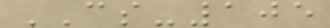CS-105
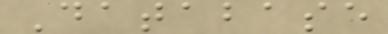Database
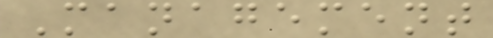Management
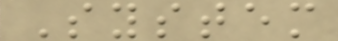System
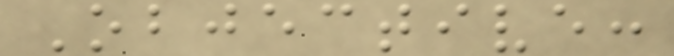Objective:
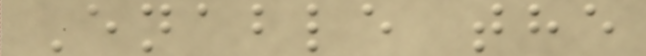Enable the
